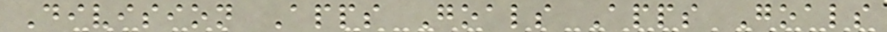Division Apps Goals Apps Goals
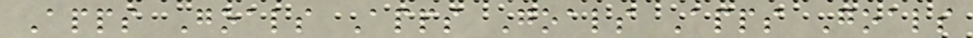Apps Goals Apps Goals Apps Goals
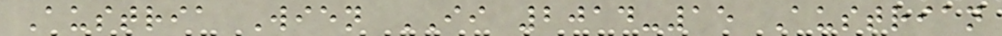Austria Wien II 2014-15 Austrian
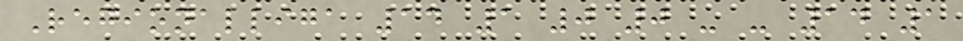Regionalliga 14 1 0 0 - - 14 1
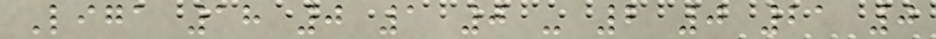Liga 18 0 1 0 - 2 0 21 0
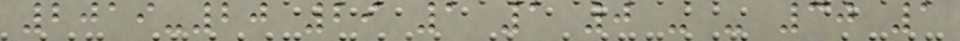2019-20 29 1 1 0 - - 30 1
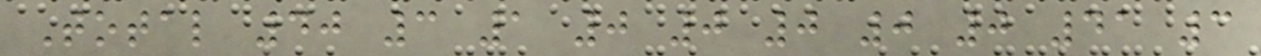Total 40 3 1 0 0 0 0 0 41 3
